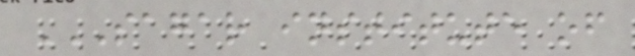SAGAR INSTITUTE OF
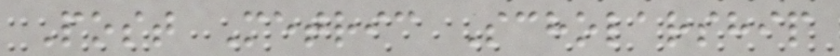Post Metric Scholarship
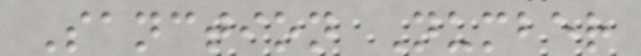Sanction Number
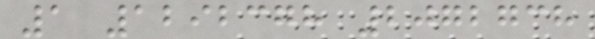1 1292378 2072738
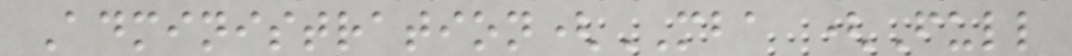Administration(MBA (Full
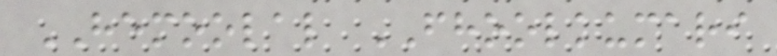HEMOOLAL FHOOLKUMARI
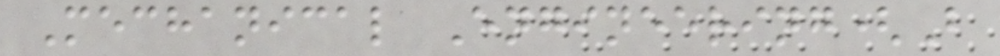Mechanical Engineering(B
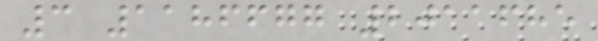3 1186677 2011685
